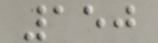150
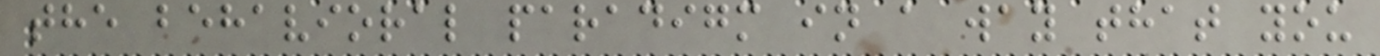the behavioral paradigm in a way that you
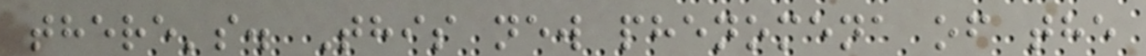there's. This new phenomena of the
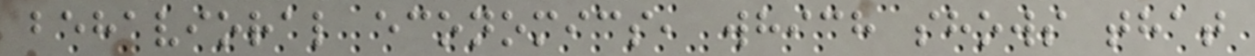behavioral economics, which shows that
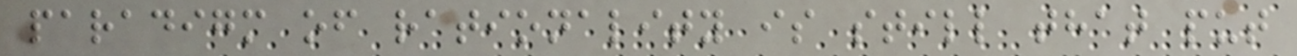paradigm of rationality is still that put
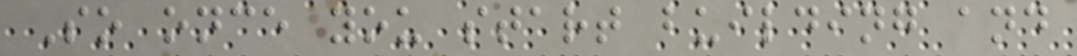So once you start building and
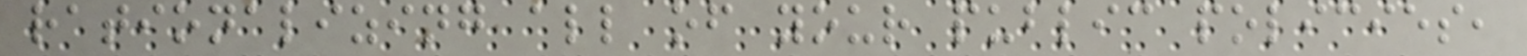rationalizing all of your public policies,
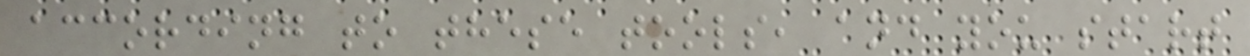according to these tools, and you start
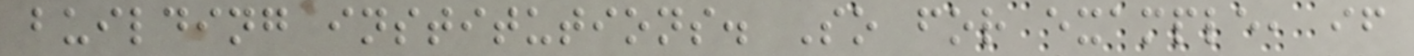building institutions. So for example, if
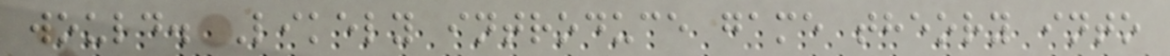would. Likely introduce game theory into
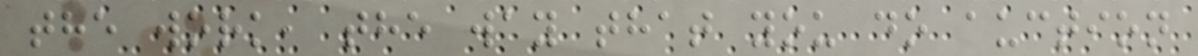the work, the way that you do auction
